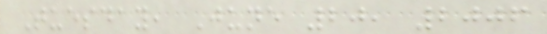Tuesday, June 20, 2006
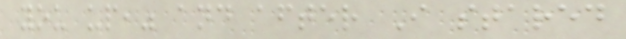you up," and after I stared
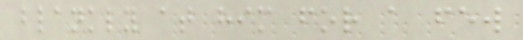blankly at him for a few
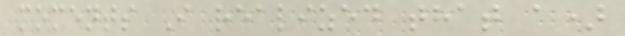moments I realized that a)
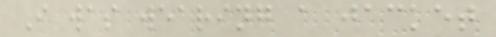I was wearing a jacket
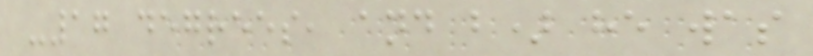-17 degrees, and b) he was
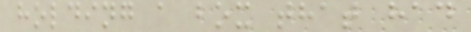holding a box that had
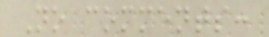No comments:
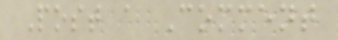Post a Comment
